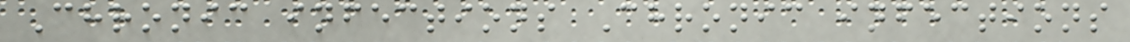Chronic infections Chronic infections
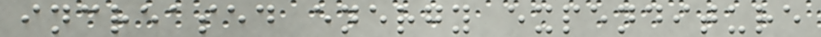increased energy expenditure
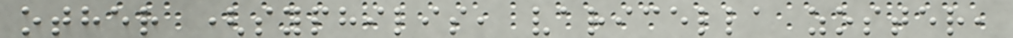other (syphilis, varicella zoster,
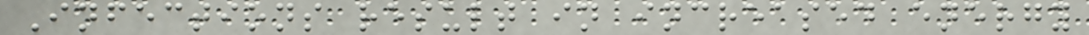Infections result in increased energy
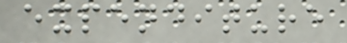expenditure
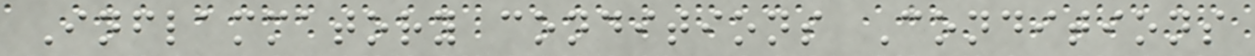Inflammatory conditions Conditions
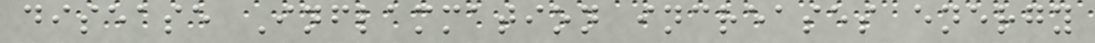disease Inflammation increases energy
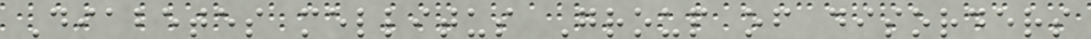Diabetes mellitus Group of disorders
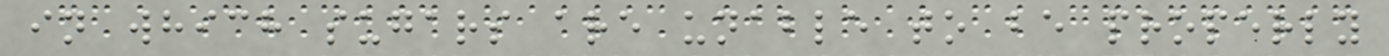in which sugars are unable to be properly
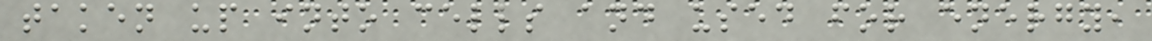taken up into cells and used for energy,
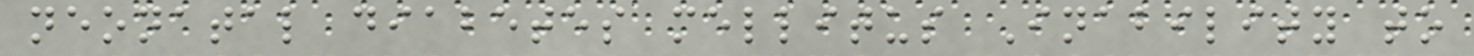neonatal diabetes mellitus Inability to
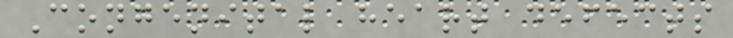Congenital heart defects
